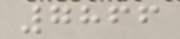7866
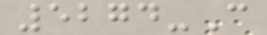5274-C
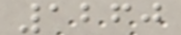1260
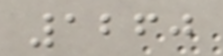1260
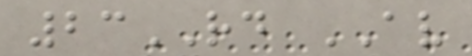23RD AV
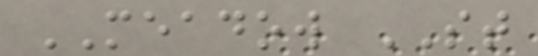MEADOW ST
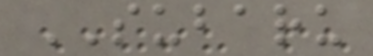SUBARU
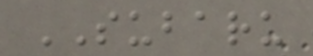SUBARU
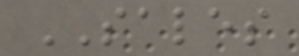SALES
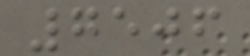7506
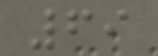69
